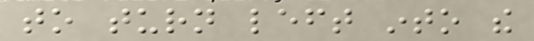to turn left into the
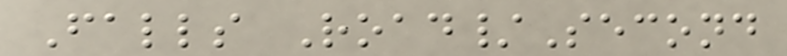Falls Road/Second
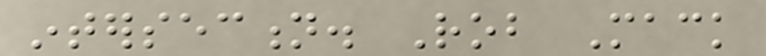intersection. Rob Mack
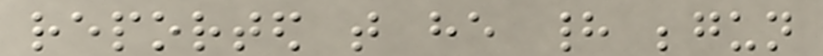reported that he had begun
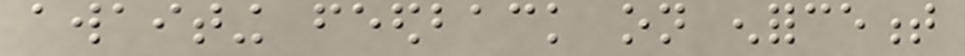awaiting feedback on enforcement
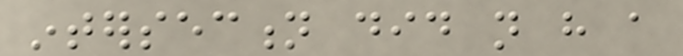intersection did not have a
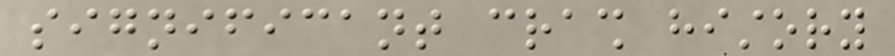significant crash history
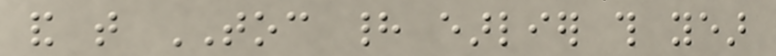and that TOC had earlier this year
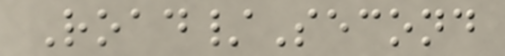Road/Second
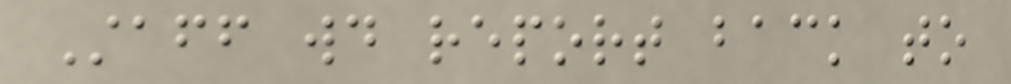Staff would report back to
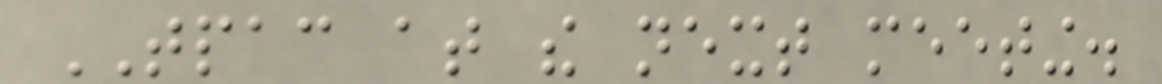TPAC at the next meeting.
